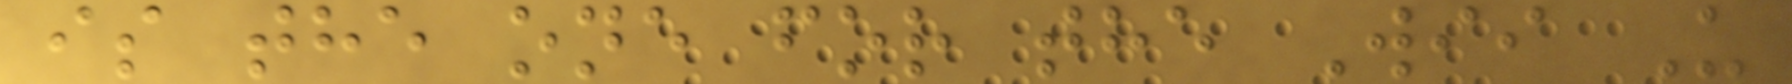is the one for the Wii U
